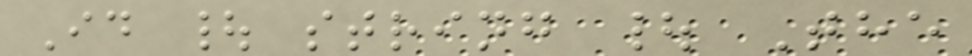Id | string | The
